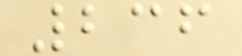236
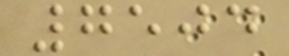7504
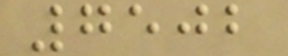7502
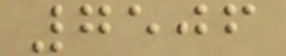7506
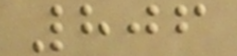806
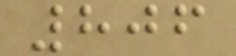806
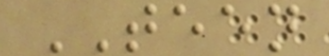TEEN
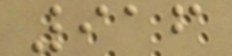916
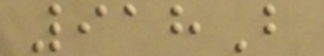918B
